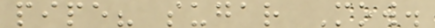pipe? sugar Mow.
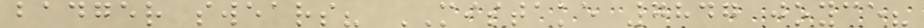badger swears? MISTAKE 7847 joyce?
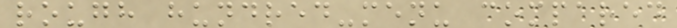rough hundred-menu compared
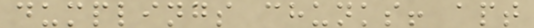dumplings chunks! apt
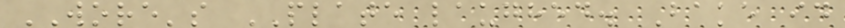WORE's PLATE laughed. Bake id
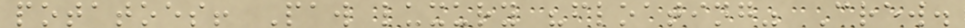potatoes! Paw luxury "floating" Crew.
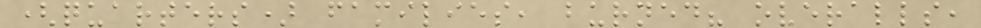(quarters) families, burned? overalls,
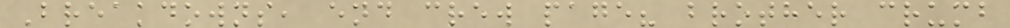Breakdowns, end crew page? brother crumb
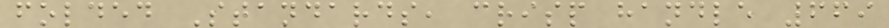folded Standards, crisp handle 669
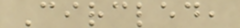Circled,
